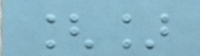[]
